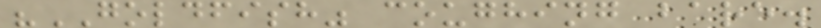"GOLDFISH" coughing bare.
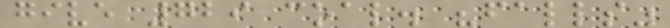give 729 coal. "falls"
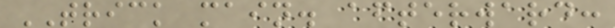TRICK main. afterward:
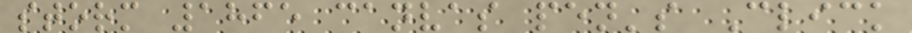storm 1865 canvas pen's Click
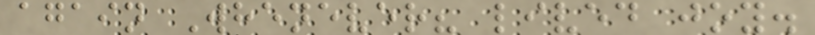again Whenever? lived joy.
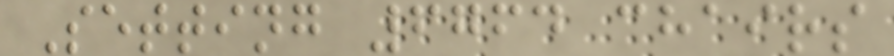Setting 6764 chairs
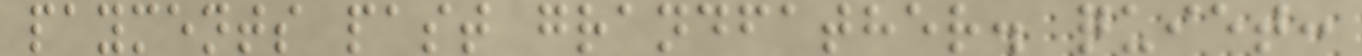payments past grandfather. quiet:
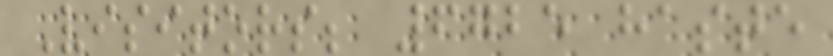Visitors; 6725 haste
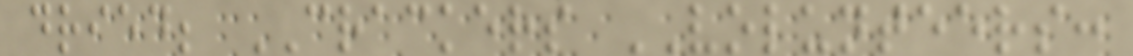dried; CRACKERS VOLUNTEERS:
